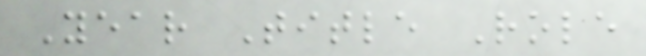Year Title Role
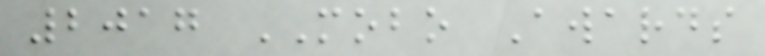2017 MOBO Awards
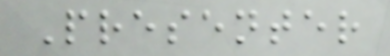Presenter
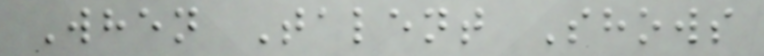When Talent Shows
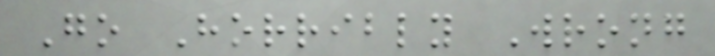Go Horribly Wrong
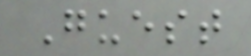Guest
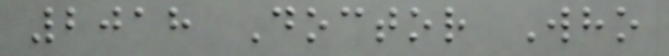2018 Doctor Who
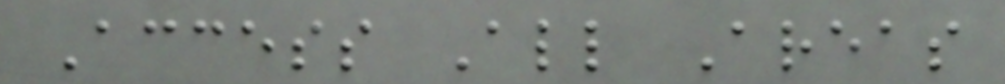Access All Areas
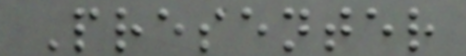Presenter
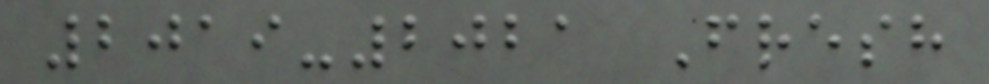2019-2021 Fresh
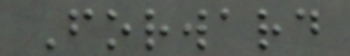Forward
